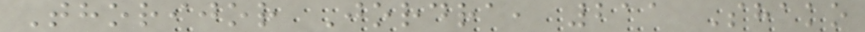Thorijor Jordra, 211 Shako
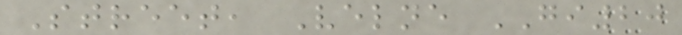Street, Velne GI20
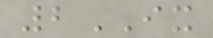2IX
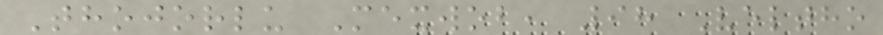Thojorlu Mexwob, 98 Veltho
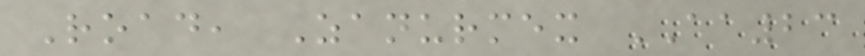Road, Zanurmex AA23
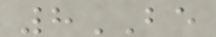8BE
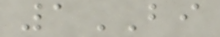1BI
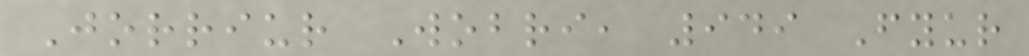Jorriur Wobri, 949 Fyur
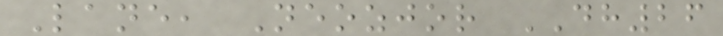Lane, Neozjor DH26
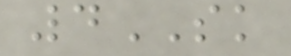4SK
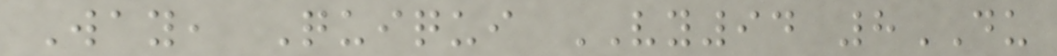Way, Quiqui VY94 8DU
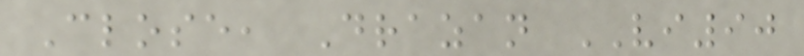Close, Drazan VI90
